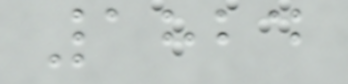1824
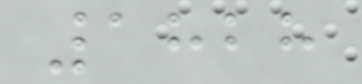1828
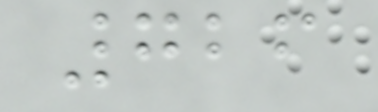726
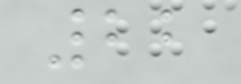22
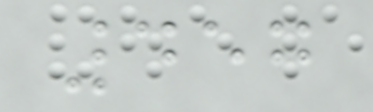457
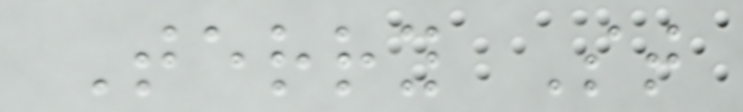Terry St
